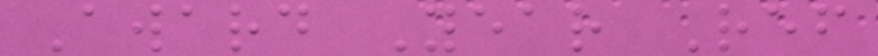Award Year Ref
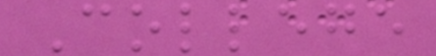College
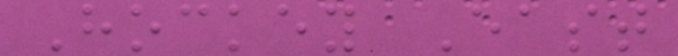Hockey East
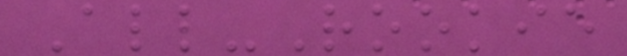All-Rookie
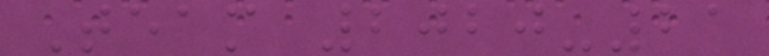Team 2020-21
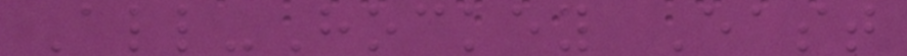All-Hockey East
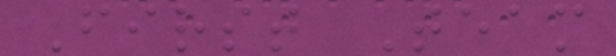First Team
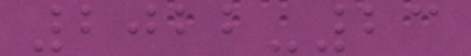2022-23
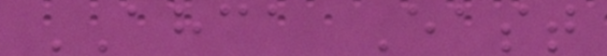AHCA East
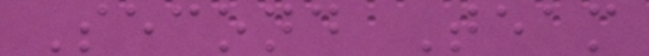Second Team
